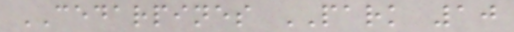CEDARPINES PARK 10
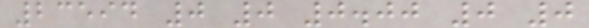23594 0 0 0.00 0 0
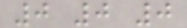0 0 0
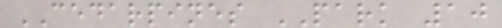CEDARPINES PARK 10
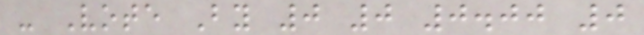- Vote By 0 0 0.00 0
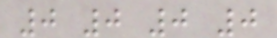0 0 0 0
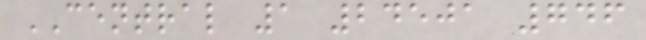CENTRAL 1 24501 746
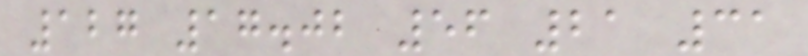127 17.02 56 21 31
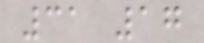31 17
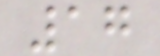17
